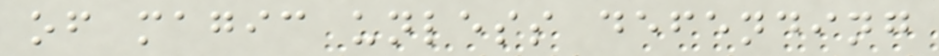of magic unless defending
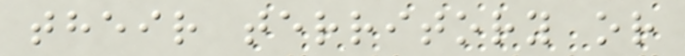their territory or
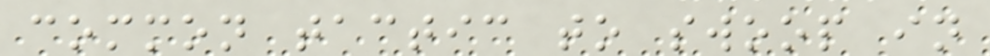common tactic to swoop in
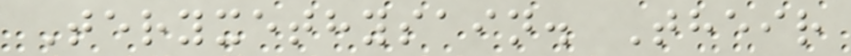Teryxethysain. Their
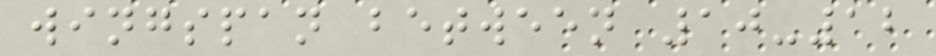wingspan between 10-12
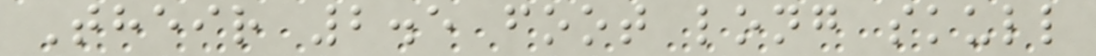Their 2.5 foot long skull
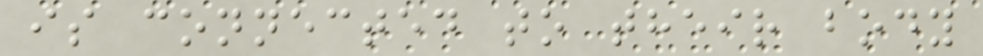is connected to their body
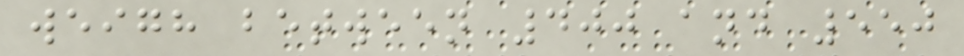weigh between 400 and 550
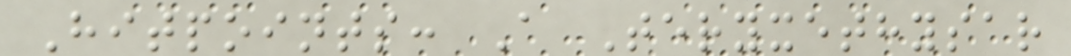Hitpoints: A Teryxethysar
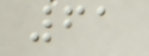61
